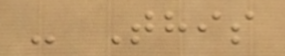- This
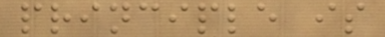principle is
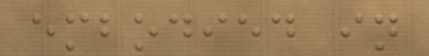embodied in
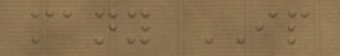many IP
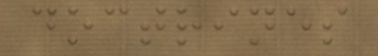doctrines
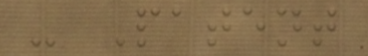- Patent
